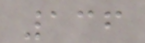136
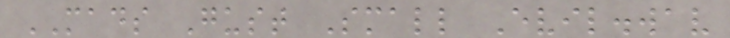MADS Gust Small Evil.wav
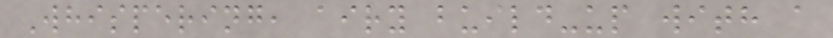Whispering, airy build-up with a
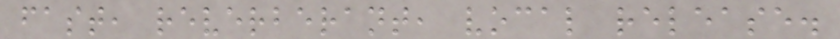fast, reverberant, vocal release.
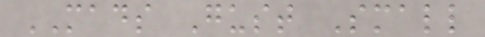MADS Gust Small
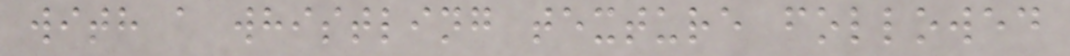with a whistling texture followed
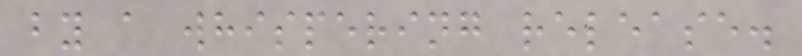by a whispering release.
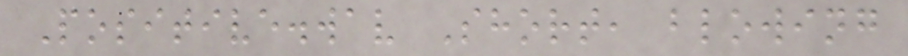Positive.wav Short, blowing
